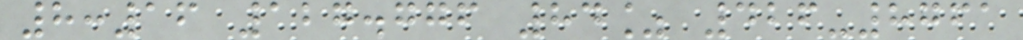8:16 127.776 84% 426-8761
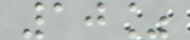10%
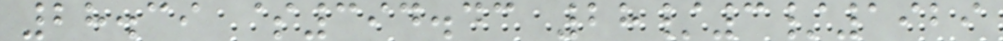28.39 $394.43 28/3/1929
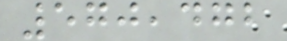570,472
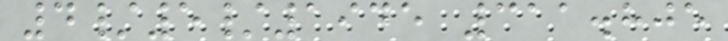4/5/1945 311.805
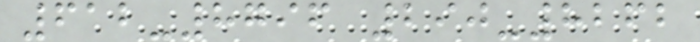612-8796 290-8262
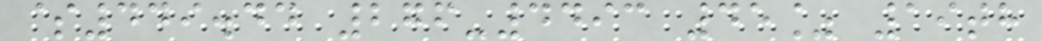$449.44 276-4493 45% 19th
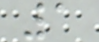1
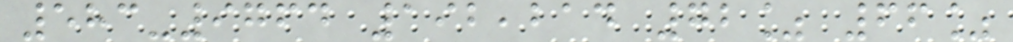583-9764 192,214 72% 66%
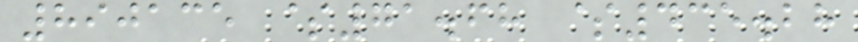890135 $71.68 $435.28
